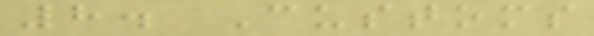8. Customs
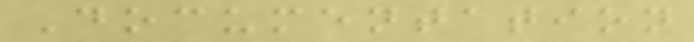Documentation
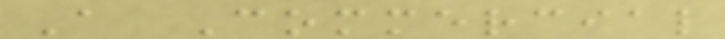A Commercial
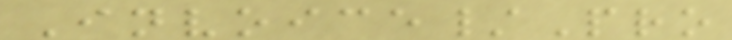Invoice/Pro
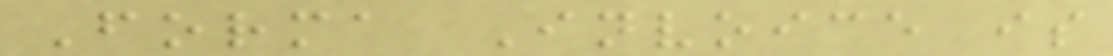Forma Invoice is
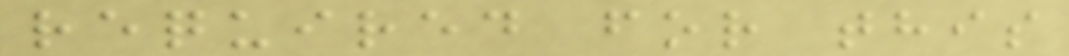required for this
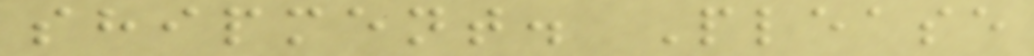shipment. Please
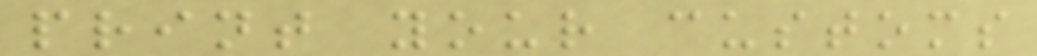print your customs
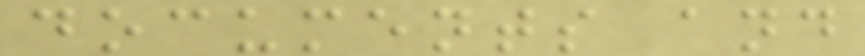documents and
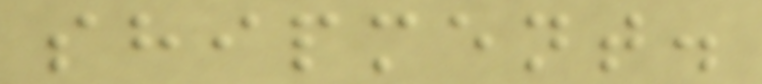shipment.
